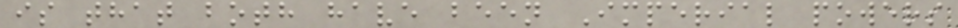is that both have been Imperial powers
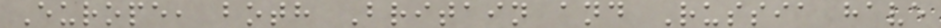Europe, both Britain and Russia have
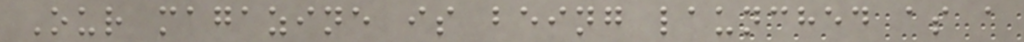Our magazine is being launched as a
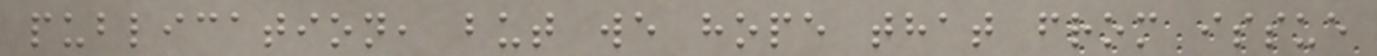publication, but we hope that from issue
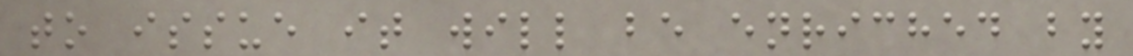to issue it will be enriched by
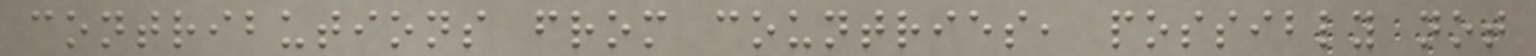contributions from countries, possibly not
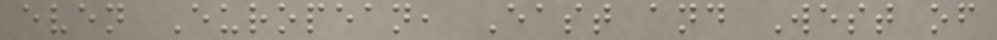even European, East and West of
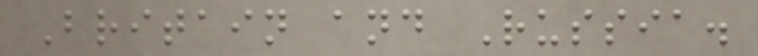Britain and Russia.
